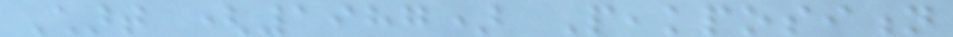Chart (1987) Peakposition
